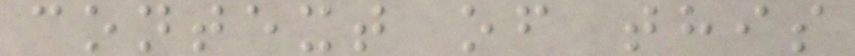context of this
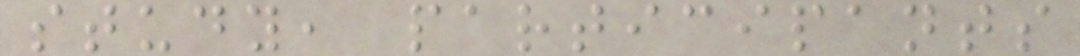study, participants
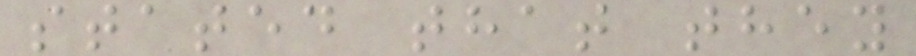stated that they
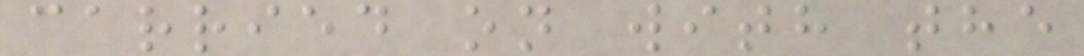carried on with the
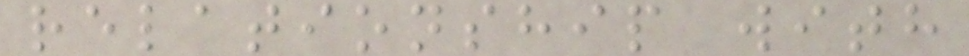relationship with
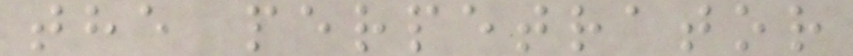the perpetrator
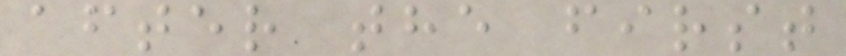after the first
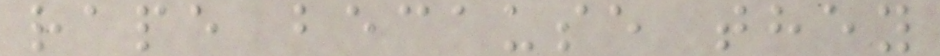rape because they
